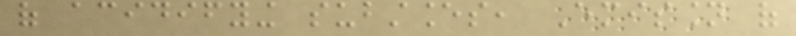of acidifying substances, Emission of
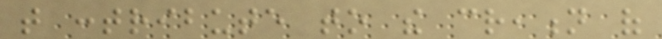that contribute to the creation of
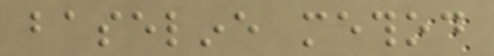baseline method
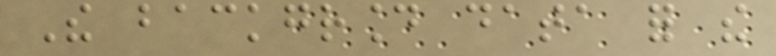The background data for the
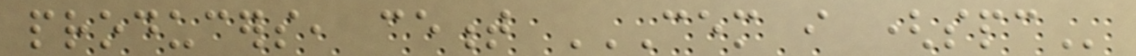producers, cement CEM I (SPC
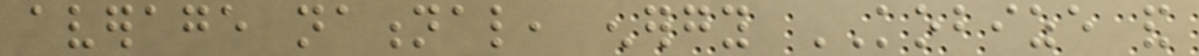average national, energy KOBIZE and
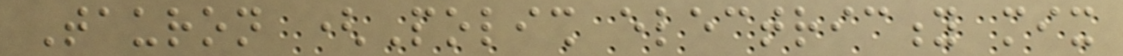Tauron (Polish electricity mix
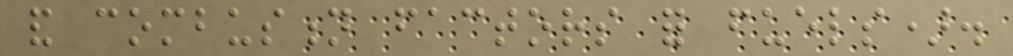and combustion factors for fuels).
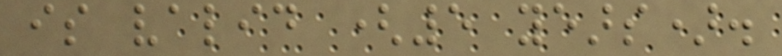is valid (5 years).
